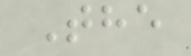The
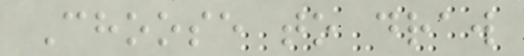Choose to draw
